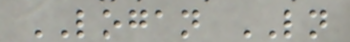LOGAN LN
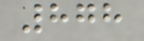878
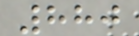880
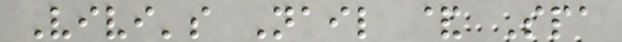Vivi's Nail & Spa
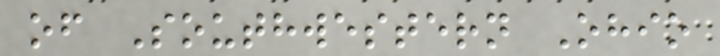of Southwestern Ohio
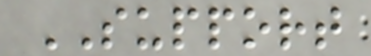SUPPORT
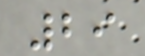29
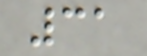31
